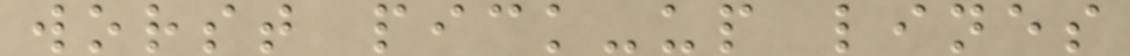worst pick-up lines
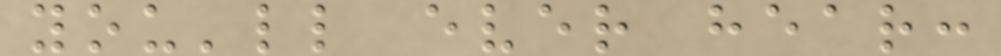you'll ever hear:
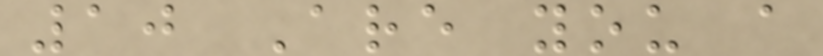10 Are you a
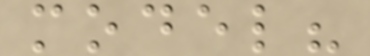model?
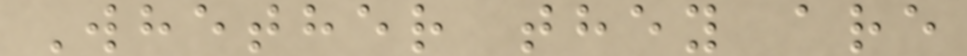Whether they are
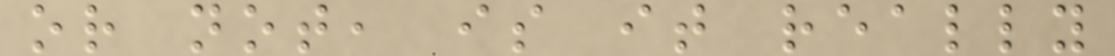or not, is it really
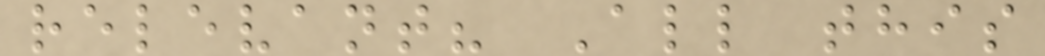relevant? All this
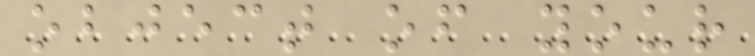object of your
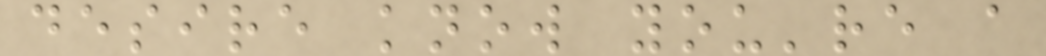desire know you're a
